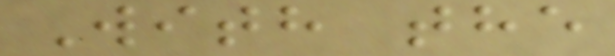With the
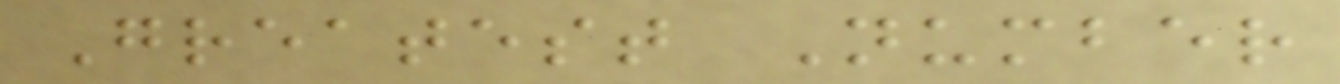Greatest Number
